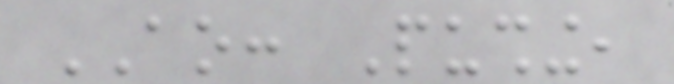AO: Pushing,
